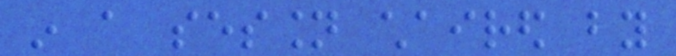in a session chaired by
